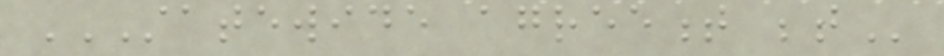STATEWIDE AGREEMENT BETWEEN
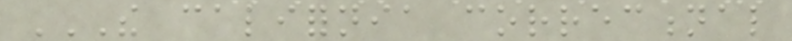THE CALIFORNIA CORRECTIONAL
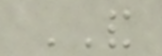AND
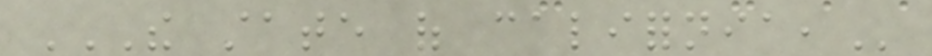THE STATE OF CALIFORNIA,
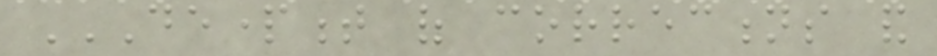DEPARTMENT OF CORRECTIONS AND
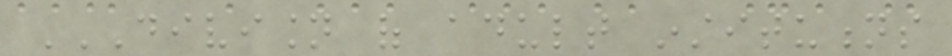DIVISION OF ADULT INSTITUTIONS
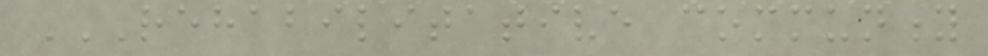REHABILITATIVE COMMUNITY
